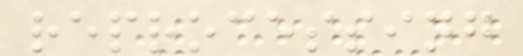reprocessing
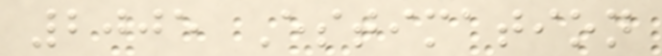2005 Estimation
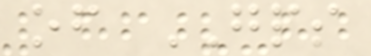of GPS
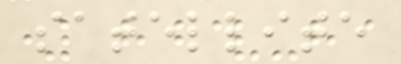satellite
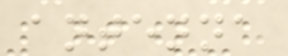antenna
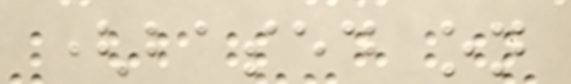(based on
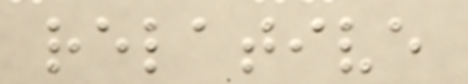relative
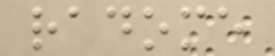radome
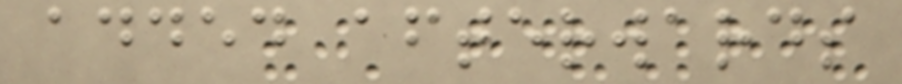added afterwards
